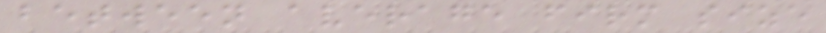between average firm size
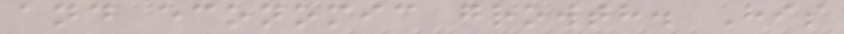and economic growth. His
